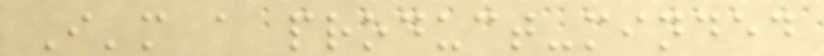I'm a product-minded
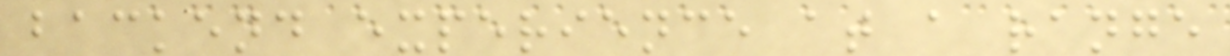backend experience at a range
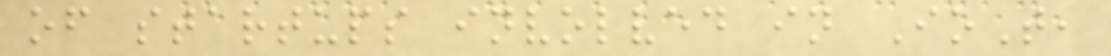of startups involved in IoT,
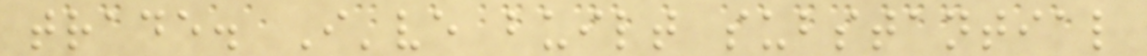trade. I've built substantial
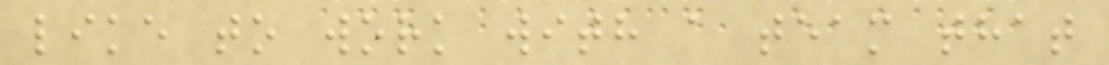like to work with a team that
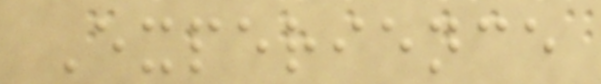Experience
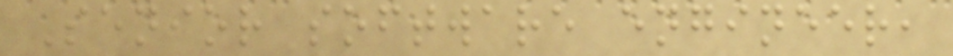Senior software engineer,
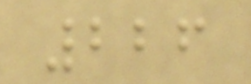226
